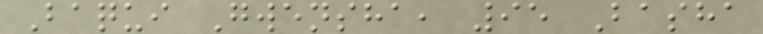Baqui Gwensha, 95 Basha
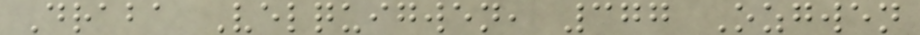Draba Velquigwen, 377 Ozgwen
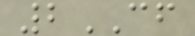2CF
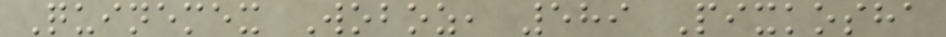Quinemex Woboz, 589 Pixkosha
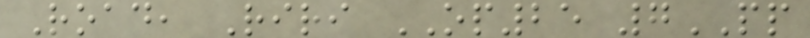Road, Riri OP25 7PP
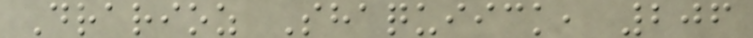Drarioz Shaquiick, 206
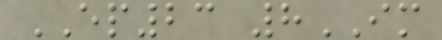EP23 8IM
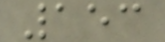153
